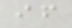if
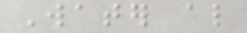Water also
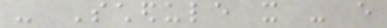- Schedule it - every
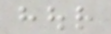hour
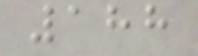188
